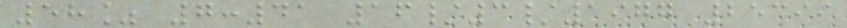58% 7:41 16/3/1977 25399
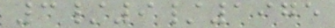3/9/1975
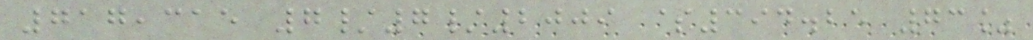717,315 7/7/2009 $394.25 73%
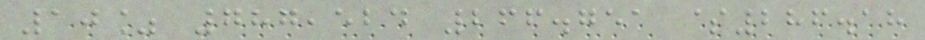10% 787,524 266.751 $286.18
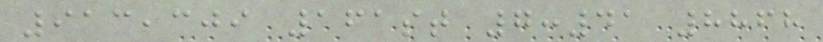913,309 161st 7:41 8868
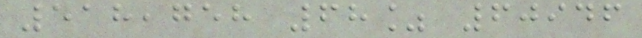518,758 68% 60946
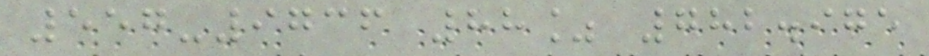557-9736 88% 782.975
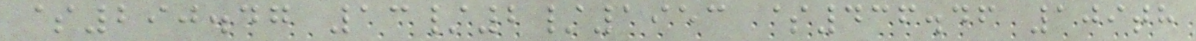$290.47 13/2/1953 $436.46 109th
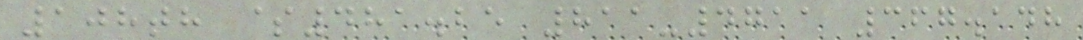108th $481.25 811-4711 367.148
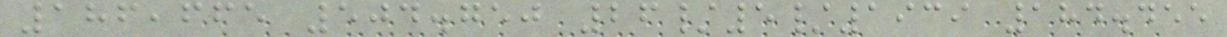186,665 504.750 26/5/1939 184.455
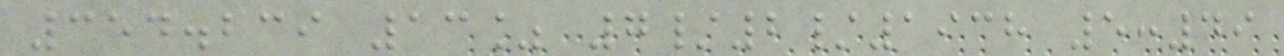354.239 13% 7/2/1938 5:49
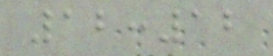12:12
